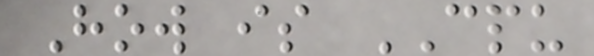How is CPU
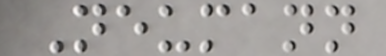Neumann
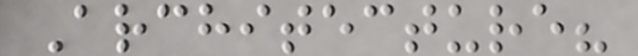Architecture?
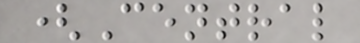(Central
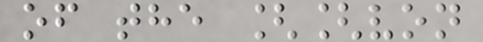of the [[von
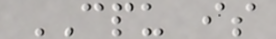CPU is
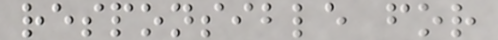responsible for
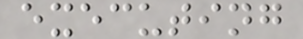executing
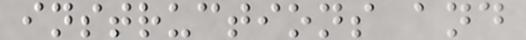instructions and
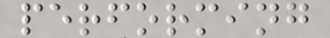performing
